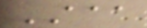AAA
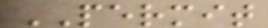PERMIT
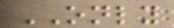ONLY
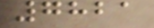7821
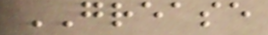GREASE
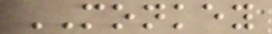MONKEY
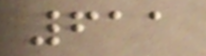611
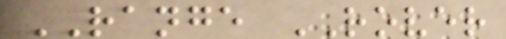RANGE ROVER
